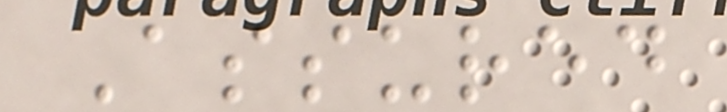Assured
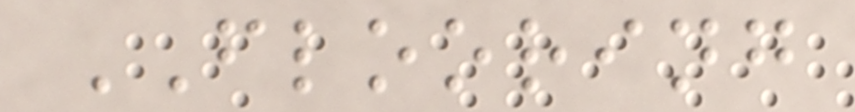FLOORING
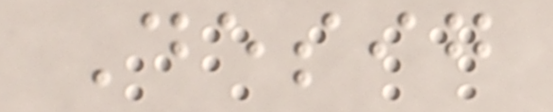Desig
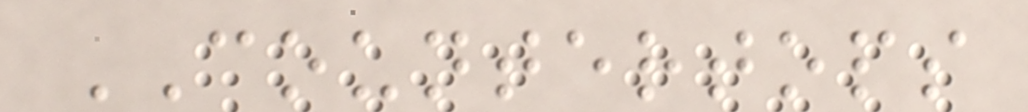COUNTERTOPS
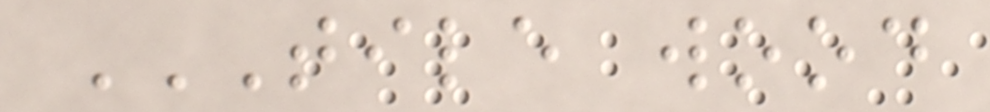TILE WOOD
